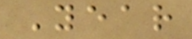Year
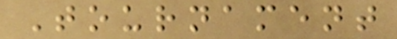Tournament
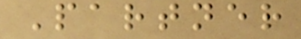Partner
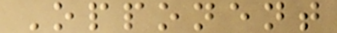Opponent
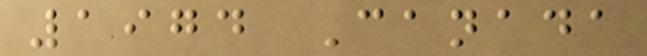1974 Canada
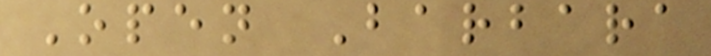Open Barbara
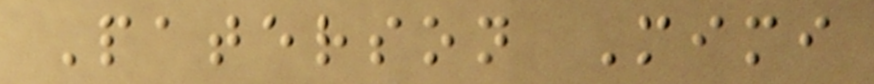Paterson Mimi
